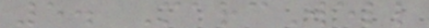5. MarcWell
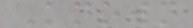Known
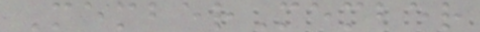MemberMember
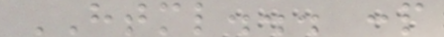HTML... :p
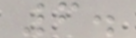6.
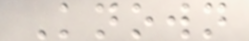Known
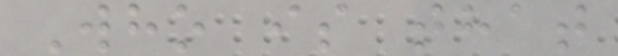Who is that
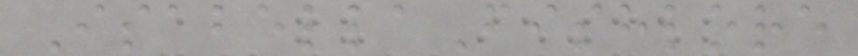IsabellaFishlore
